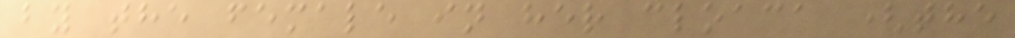by the female in her cloaca (the
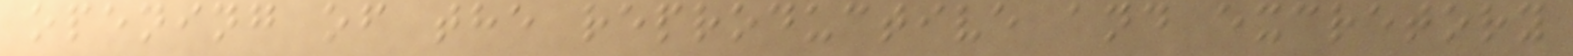opening of the reproductive and excretory
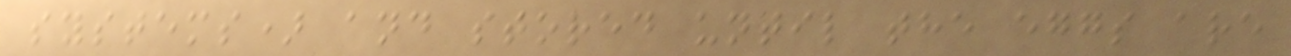systems) and stored until the eggs are
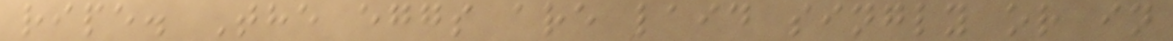ripe. The eggs are laid singly or in
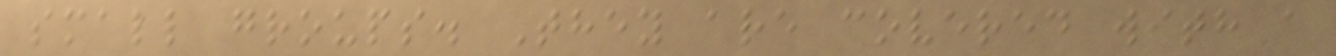small groups. They are covered with a
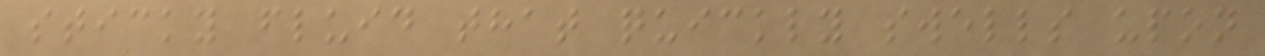sticky fluid that quickly swells upon
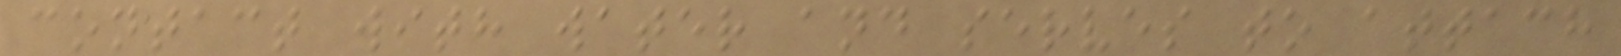contact with water and serves to attach
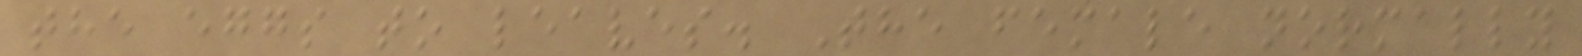the eggs to leaves. The female normally
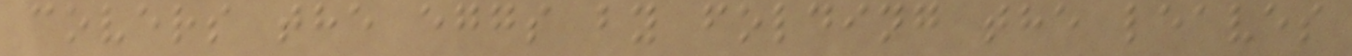covers the eggs by folding the leaves
